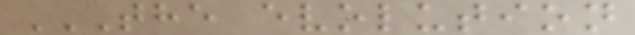THE EVOLUTION
